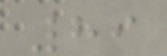89
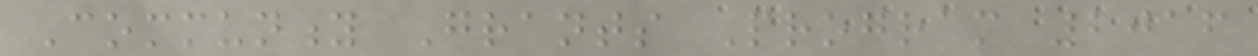Community Grants Program 2016
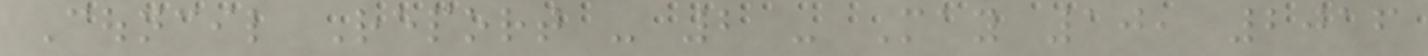Council Report - 2 - May 10, 2016
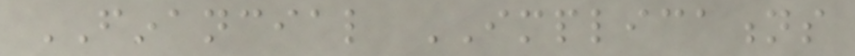FINANCIAL IMPLICATIONS
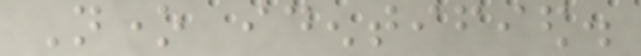None identified.
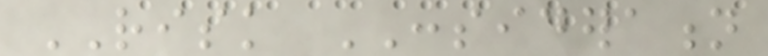RISK CONSIDERATION
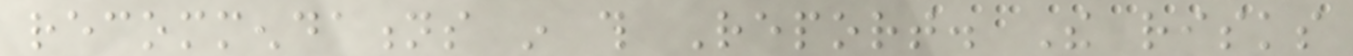recommendations in this Report. The risks
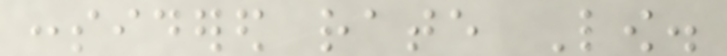considered rate Low.
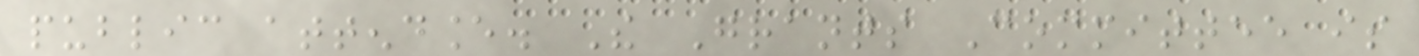public attendance. The Grants Committee is
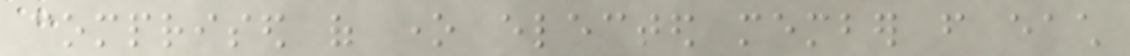comprised of one elected member from each
